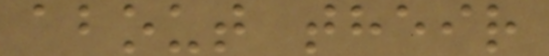about their
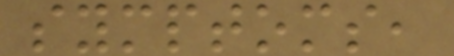symptoms,
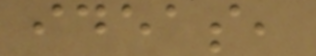ideas,
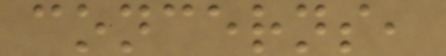concerns,
